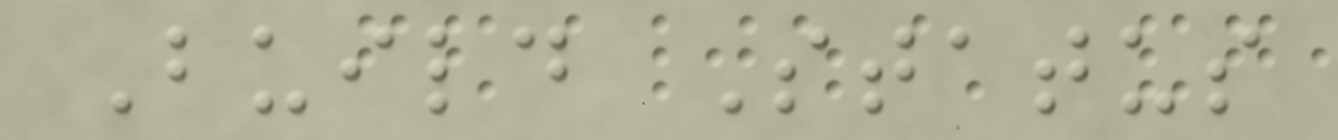Build Status
